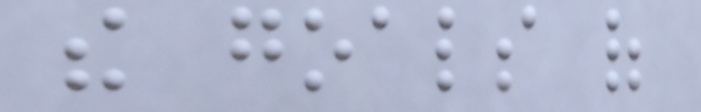the goals of
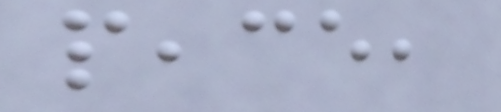peace,
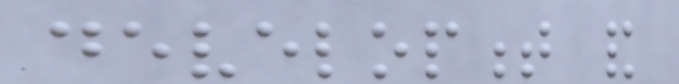development and
